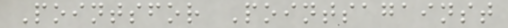Pointsfor Pointsagainst
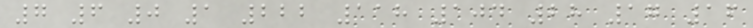7 6 0 1 222 118 104 28 17 16
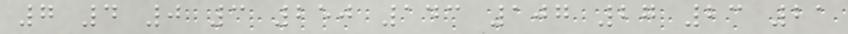7 4 0 3 250 143 107 27 23 21
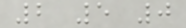2 5 0
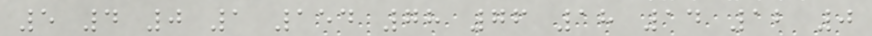5 4 0 1 154 78 76 18 14 12 0
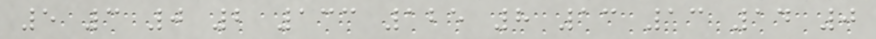5 3 0 2 133 125 8 13 13 14 0
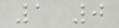1 0
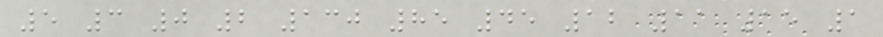5 3 0 2 130 85 45 12 11 15 1
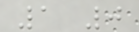1 0
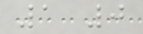1 0
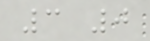3 0
